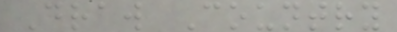Draw Country
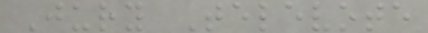Jury Televote
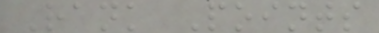Rank Points
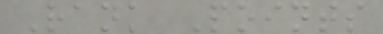Rank Points
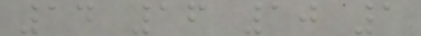14 16 10 1
